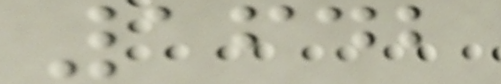1642
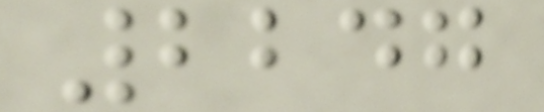2247
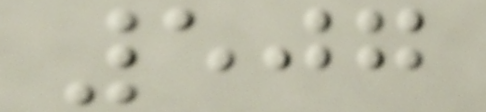507
